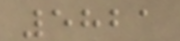5821
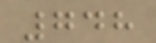748
